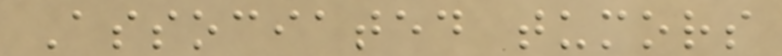Associated tumors
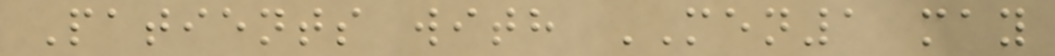Patients with MEN1 may
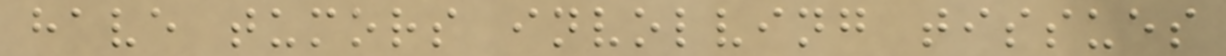have tumors involving tissues
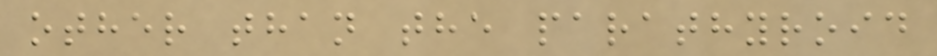other than the parathyroid
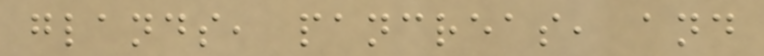glands, pancreas, and
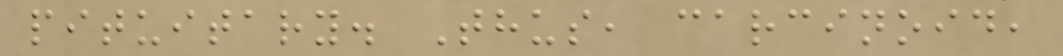pituitary. Thus, carcinoid,
